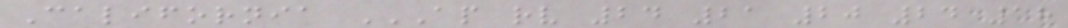California AP RV 24 21 20 24 18
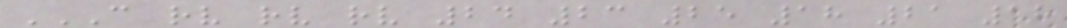C RV RV RV 24 23 25 18 21 18
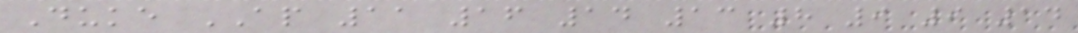Duke AP 11 16 14 13 8 9 9 14
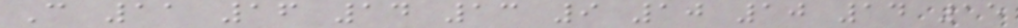C 11 16 14 13 9 10 10 14 15
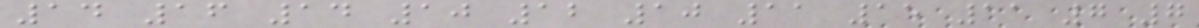14 16 14 10 12 10 11 15 11 7 7
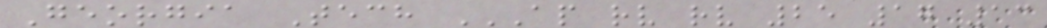Georgia Tech AP RV RV 25 17 13
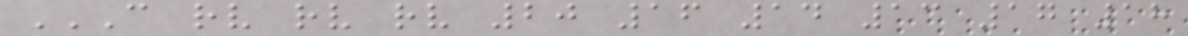C RV RV RV 20 16 14 13 17 18
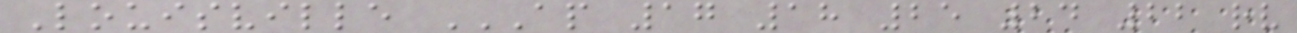Louisville AP 17 18 25 24 22 RV
